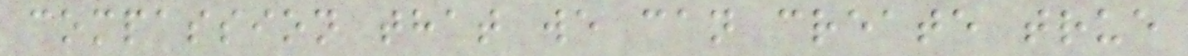compassion that we can create true
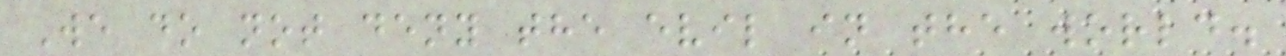We do not deny the evil in the world.
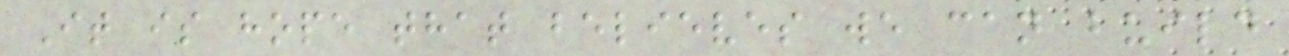It is hope that believes we can build
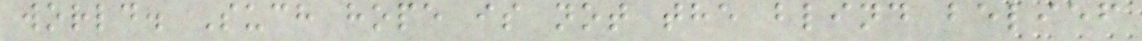world. Such hope is not the blind belief
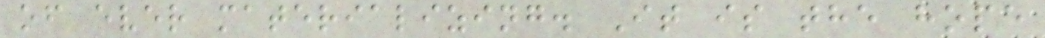of ever materializing. It is the hope
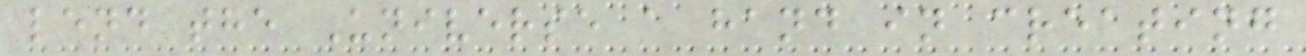lend the Universe a hand in creating
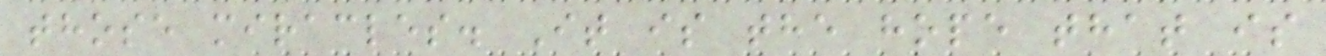those miracles. It is the hope that is
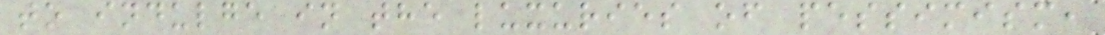to indulge in the luxuries of pessimism,
